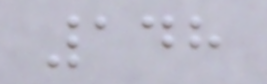148
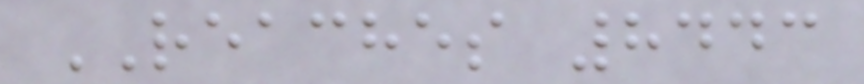REACHES 8443
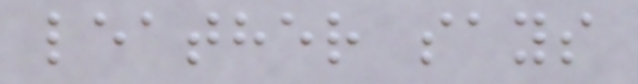leather says
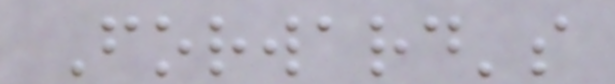Forward's
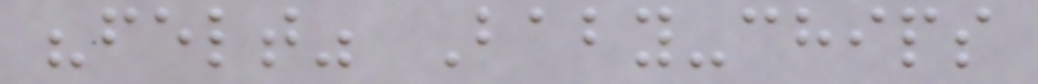"felt" Baby-chips
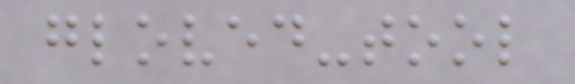gloved-tool
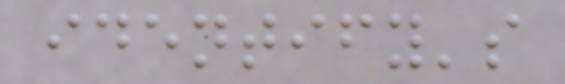identify's
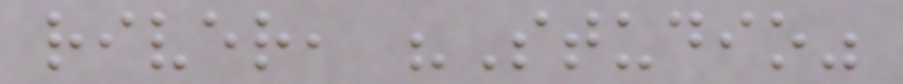river, "Studio"
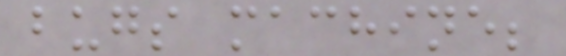bugs machine;
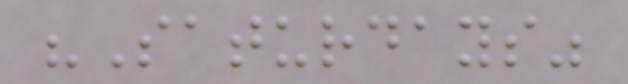"Saturdays"
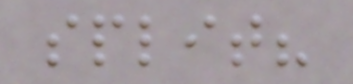split?
